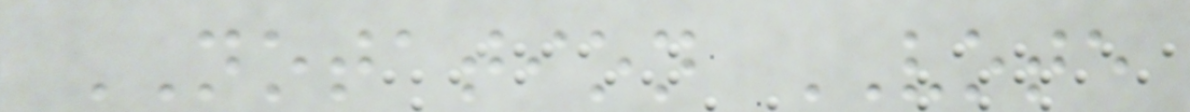NOTATION VOTE
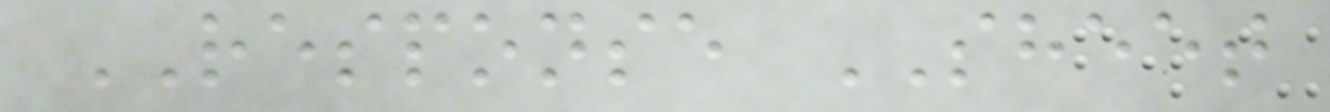RESPONSE SHEET
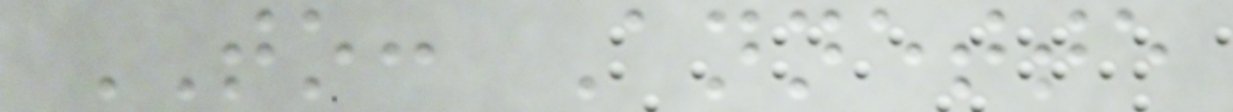TO: Annette
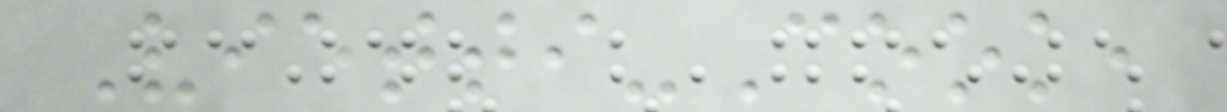Vietti-Cook,
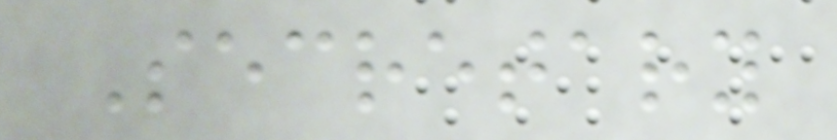Secretary
